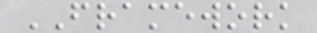FRAMEWORK
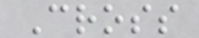Cross
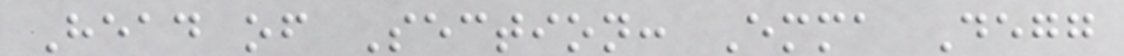Head of Section: Emma Degg
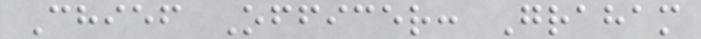Chief Officer: Graham
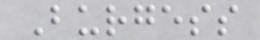Burgess
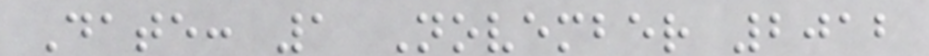Date: 1 November 2012
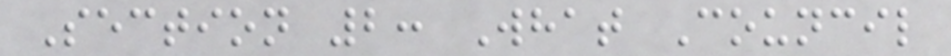Section 2: What Council
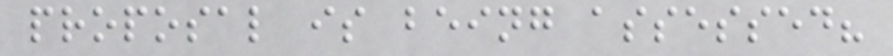proposal is being assessed?
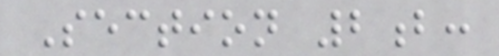Section 2b:
